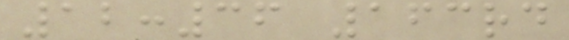12:36 163rd
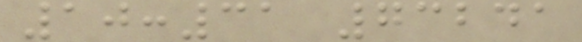10:31 73241
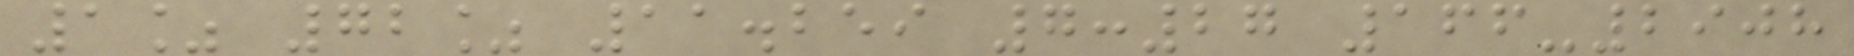1% 72% 11.259 7:27 166-2908
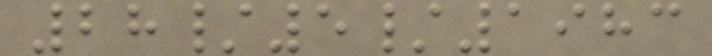28/5/1983
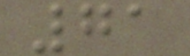71
